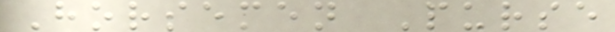Horsemen Purse
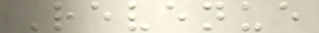Revenue
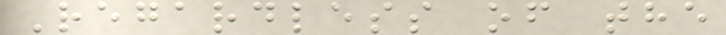Regardless of the
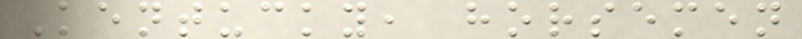Kentucky, horsemen
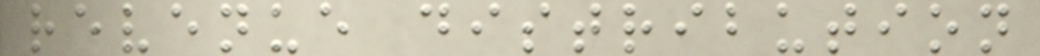revenue distribution
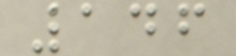146
